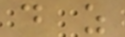do as
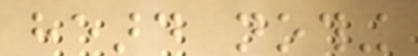heard nothing
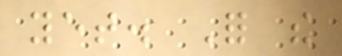yet. For the
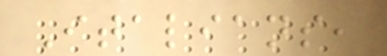Italians,
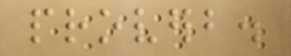proverb.
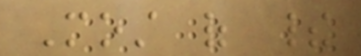Most of their
